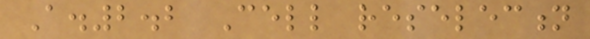A.2.2 Cell reselection
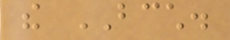the BCCH.
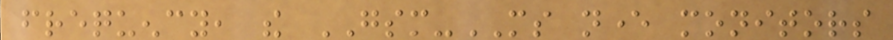frequency, the GSM-MS never monitors
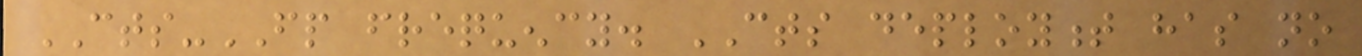CTS-FP frequency. CTS deployment has no
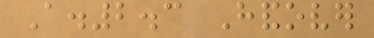A.2.3 Handover
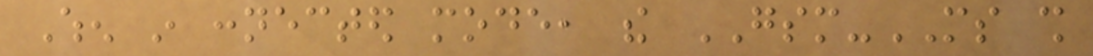When in connected mode, the GSM-MS shall
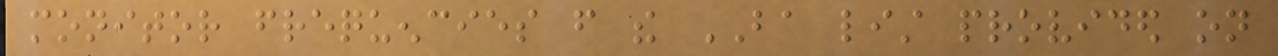monitor frequencies from the BA list provided on
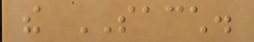the SACCH.
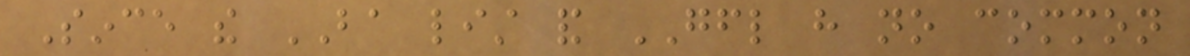Since the BA list and GFL have no common
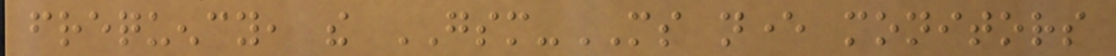frequency, the GSM-MS never monitors
